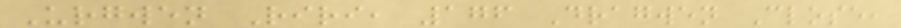Urgwen Riri, 176 Dragwen Close,
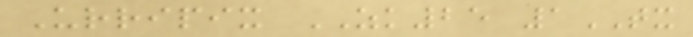Urripix ZK25 1TX
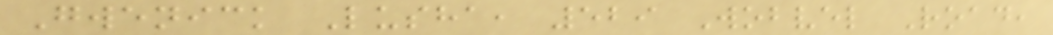Gwenick Lusha, 529 Wobvel Road,
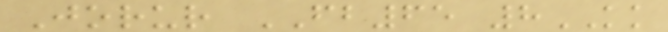Jorur FB65 8KK
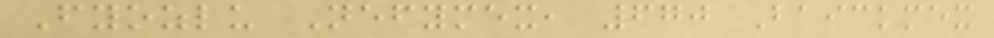Fyozlu Nefymex, 670 Baickmex
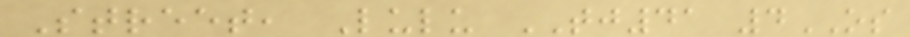Street, Lulu TJ41 4OS
